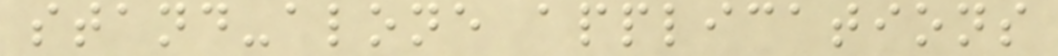stand-alone applications
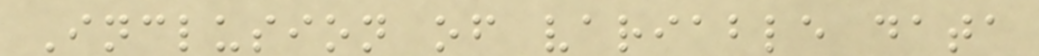Inclusion of variable data
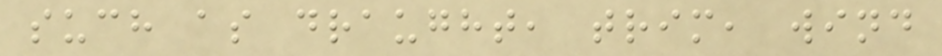such as draught, trim, wind
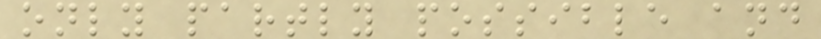only partly possible and
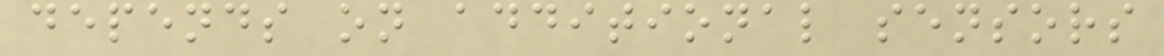depends on additional sensors
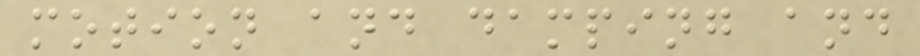motion and damping and
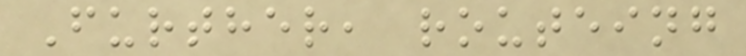Further, routeing
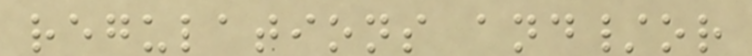regulations and/or
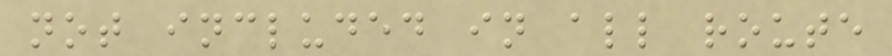not included in all route
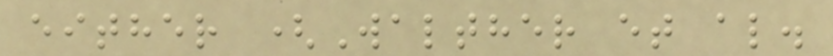either (Walther et al.
